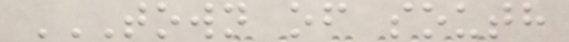TOWN OF SOUTH
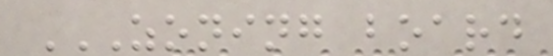ZONING BOARD
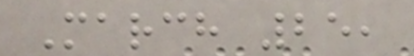March 25,
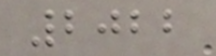2022
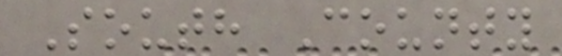South County
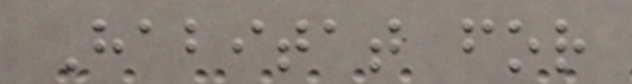Habitat for
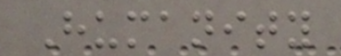Humanity
